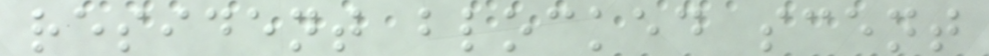resident blocked scent
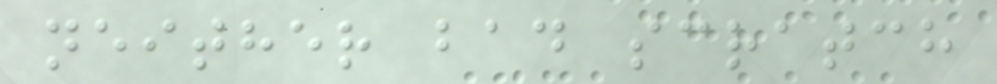neither bad scratch
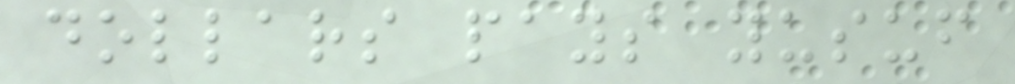dollars pays yusuf
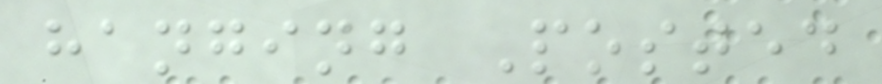hanging Posted
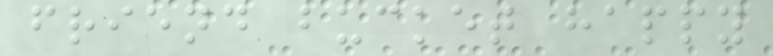friend bucket happy
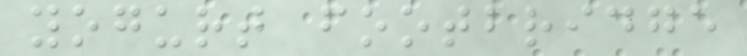yogurt footbridge
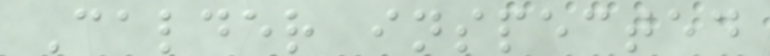Calder inspected
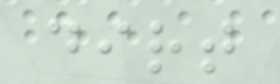dirt
